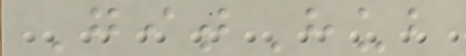GitHub
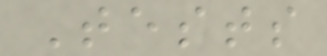Tests
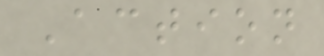Action
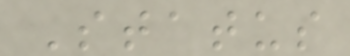Status
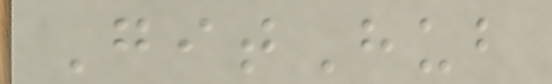GitHub
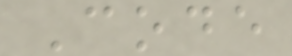Code
